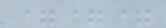===
